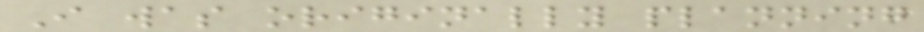I was originally planning
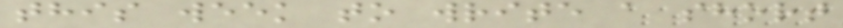this week to write a short
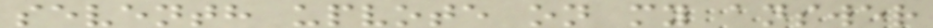seventh upvote on my answer
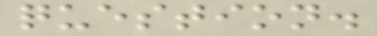question.
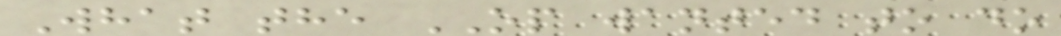What the OP wanted to do
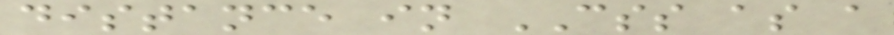distance in CSS as a
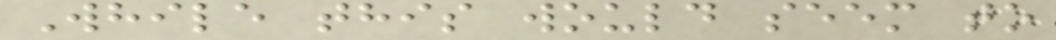While this would seem to
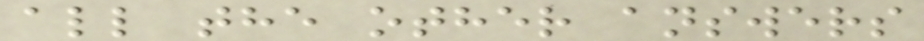all the other answers
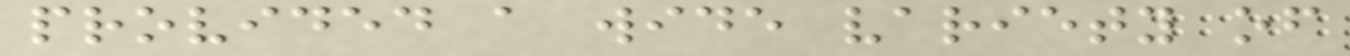provided a wide variety of
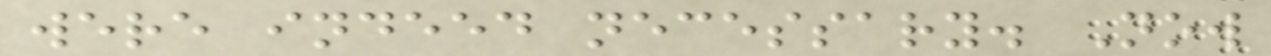were indeed necessary. Now
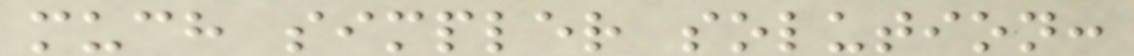much simpler solution:
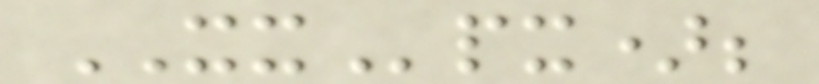XXpx);
